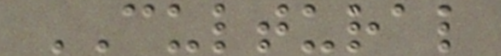CULTURAL
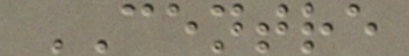CENTRE
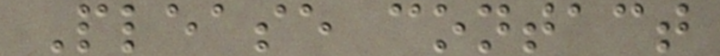Please contact
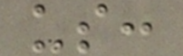us:
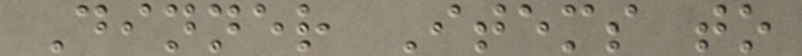Dinner Items to
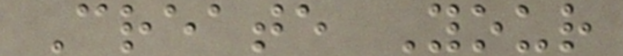Create Your
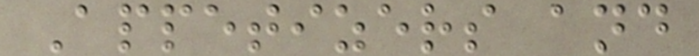Appetizers and
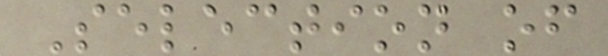Selection of
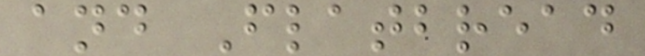and Flatbread
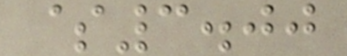$3.00
